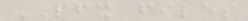PFX files
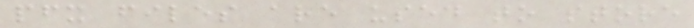pfx files are used to store
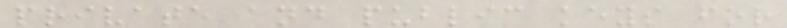private and public keys for
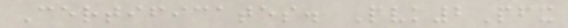Certificates. Pvk2Pfx
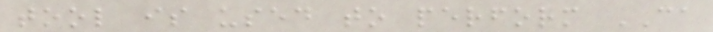tool is used to perform CA
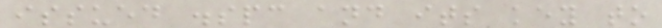issued .spc and its key to
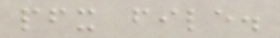pfx file.
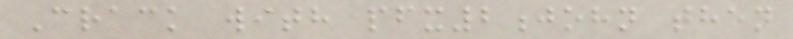Crack with pfx2john then
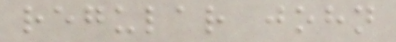regular john
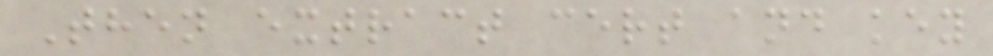Then extract cert and key
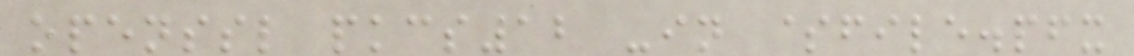openssl pkcs12 -in $file.pfx
